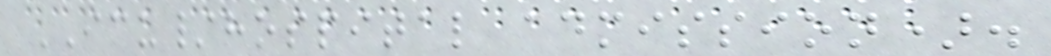ICU/hospital admission).
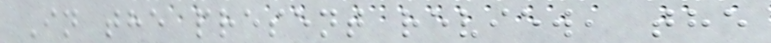In the present review, the
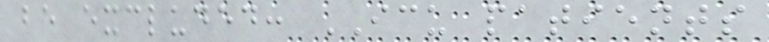be excluded: ICU patients
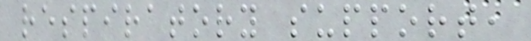respiratory support,
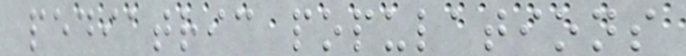pediatric populations
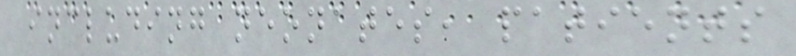including neonates, patients
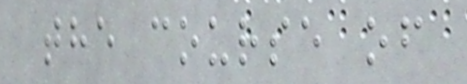the course of
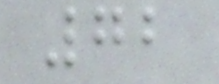72
